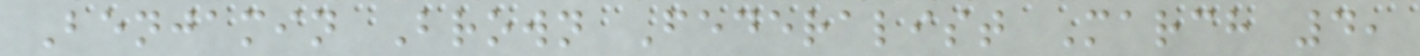Benjamin Brown Federalist March 4,
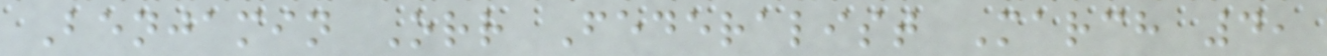Benjamin Orr Federalist March 4,
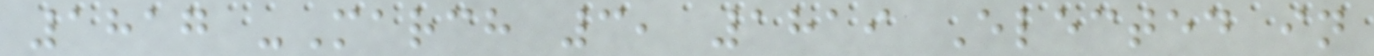1817 -March 3, 1819 Elected in
